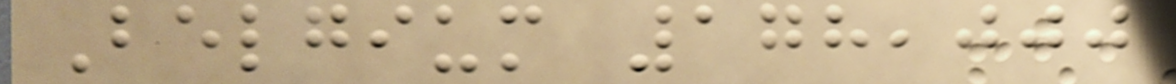Belgium 178,000
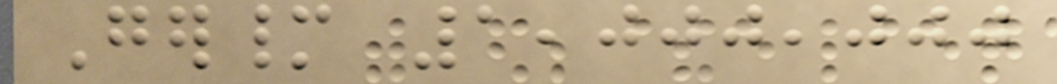Germany 1,000,000
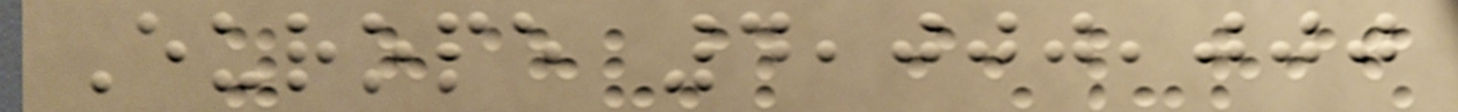Europe 4,000,000
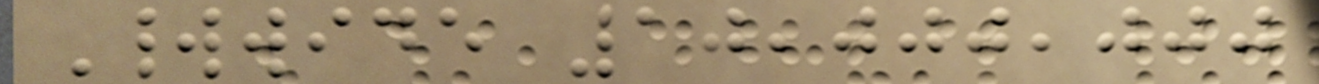Worldwide 10,000,000
